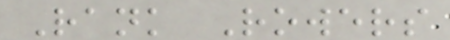Rank Rowers
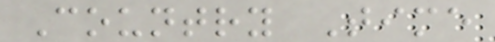Country Time
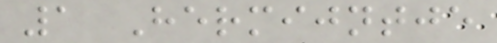1 Hermijntje
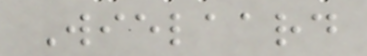Wielaard
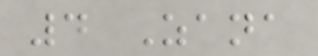4 Zana
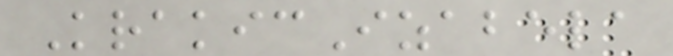KrakicIzabela
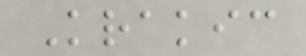Krakic
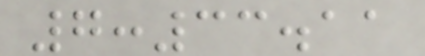7:33.11
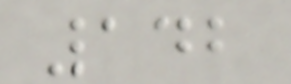142
